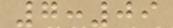7:09
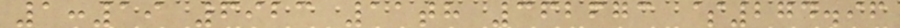1:19 6923 11th 362673 $274.96
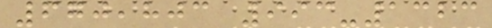670,803 993-1323
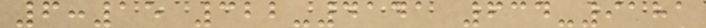6:15 322-4141 634-9181
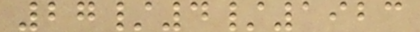27/4/1923
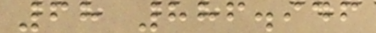68 886.946
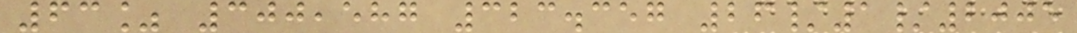63% 300,587 323.357 26/1/2005
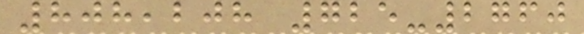808,208 725-2760
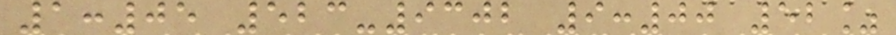1:05 523-9302 9:00 52%
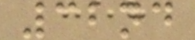32nd
